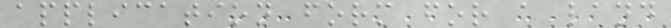application form for a land
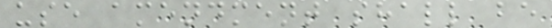use amendment shall be
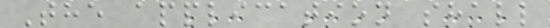The application shall
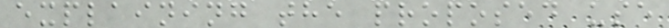explaining the proposed use
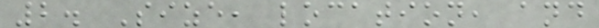2. Size, location, and
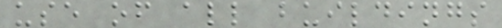use of all buildings
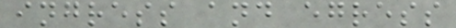ingress and egress
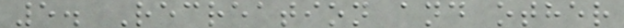5. Recreation and other
